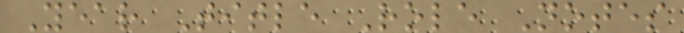Year Title Role Notes
